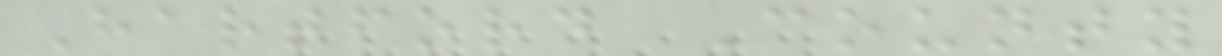Hartford County
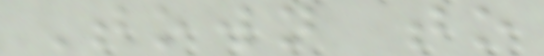Town to
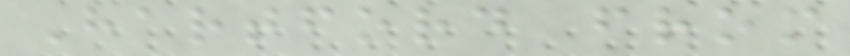Hartford from
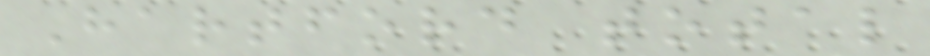Hartford total
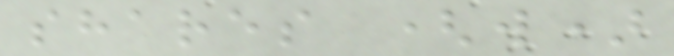shares (w)
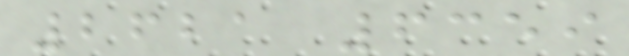2621 6359
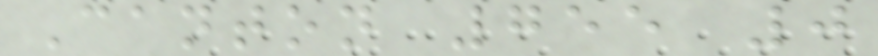Canton 755 0
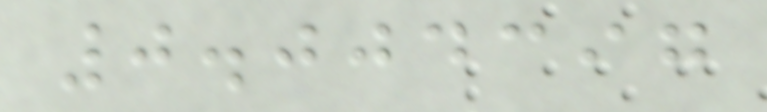0.004397
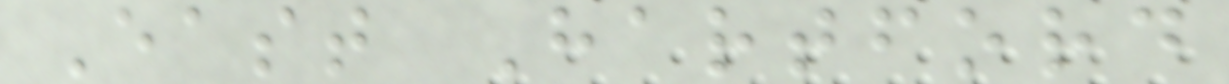East Hartford
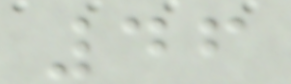46
